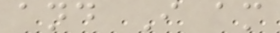and I am
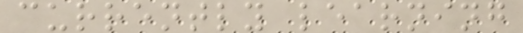currently learning
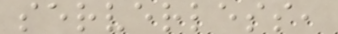serverless,
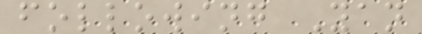following Yan
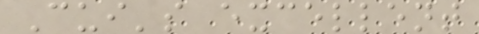Cui's excellent
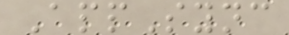AppSync
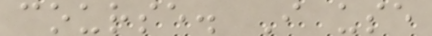course. I use
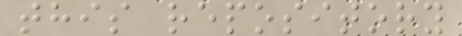this repository
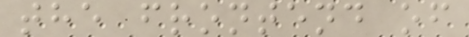the frontend of
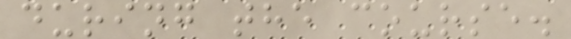during the course.
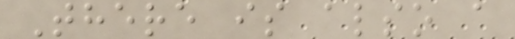There is also a
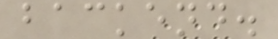backend.
